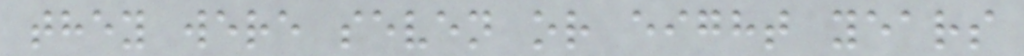they were seven or eight years
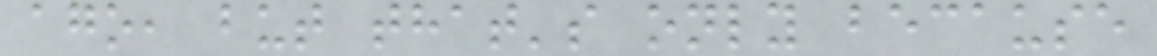ago, but that's only because
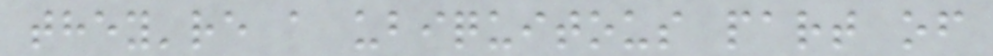they're a ubiquitous part of
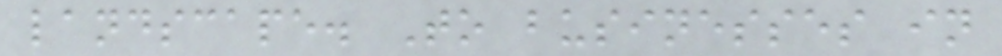landscape. To businesses in
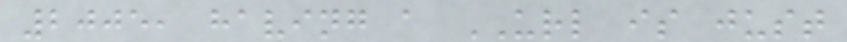2005, having a URL is just
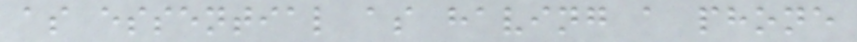as essential as having a phone
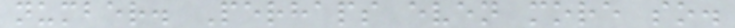number. Perhaps even more so.
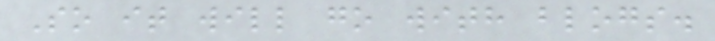So it will go with blogs.
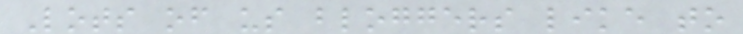Lots of us bloggers like to
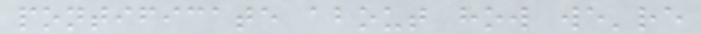pontificate about how we're
